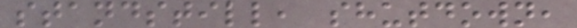standstill, shutdown,
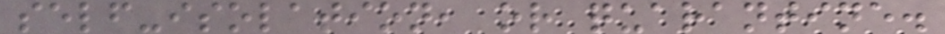self-isolation, or quarantine.
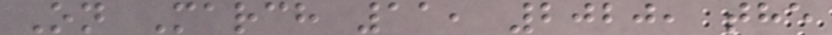On March 11, 2020, the
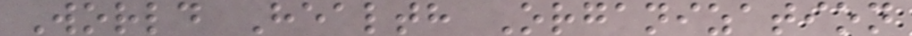World Health Organization
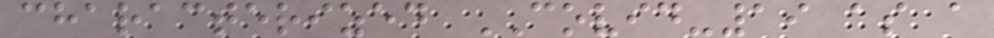characterized COVID-19 as a
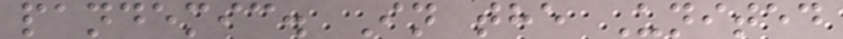pandemic. In the United
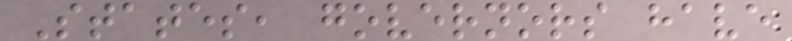States, governors have
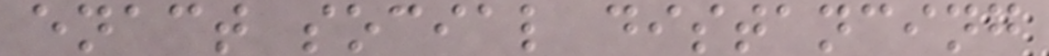enact social distancing
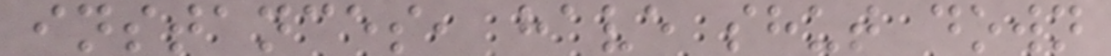instances, have shut down
